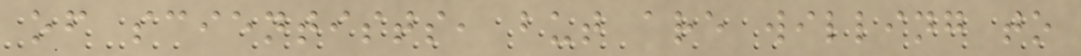of scientists, but are willing to
